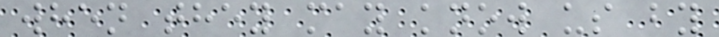when they may know us by
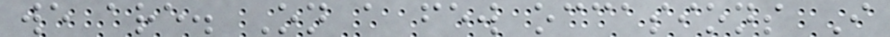we are. On a few occasions I
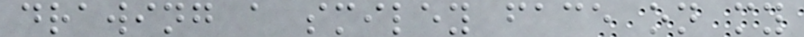drawing a smiley face on my
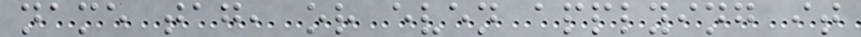name tag, or even applying it
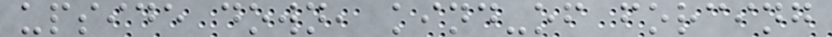upside down, kind-of forcing
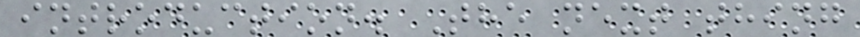introduction. The next thing
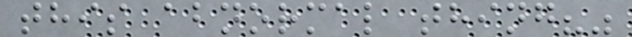this abnormal thing?"
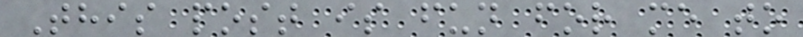This post is fun for me to
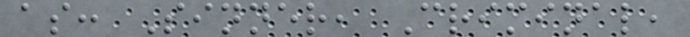as: Sinner, Criminal,
